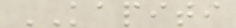KAPITI
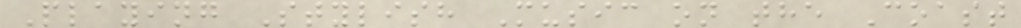Playing Stylish Music on the Coast
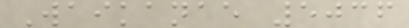Waikanae 5036
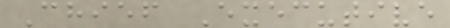Chief Executive
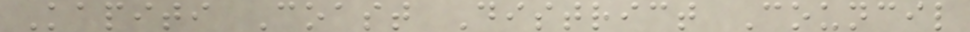Kapiti Coast District Council
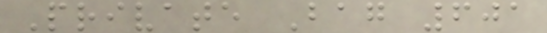Private Bag 601
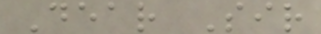Dear Sir
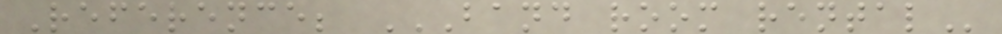Reference; BAND ROOM RENTAL
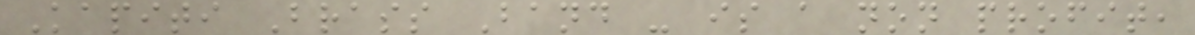Kapiti Brass Band - is a non profit,
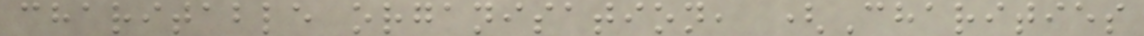charitable organisation, (Charities
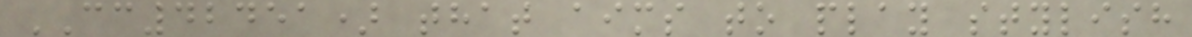CC42451) that aims to play stylish
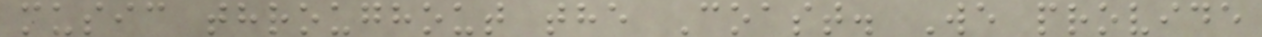music throughout the Coast. We provide
